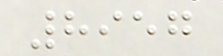8957
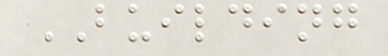BUILDING
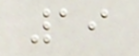19
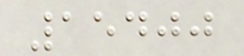15400
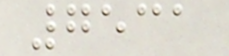7531
